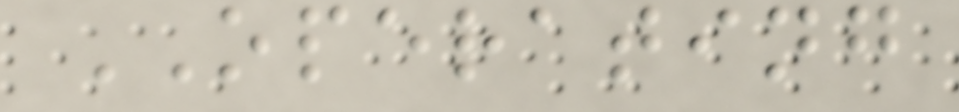OPERATING
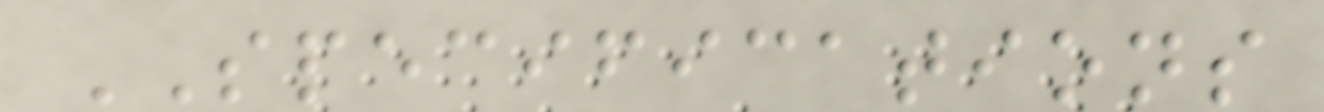SPECIFICATIONS
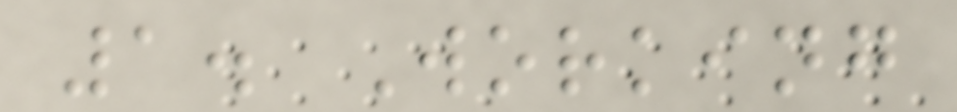1. Working
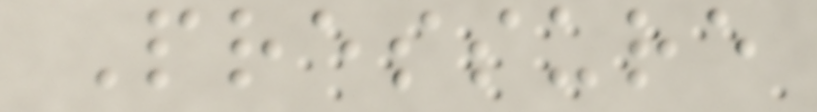Pressure
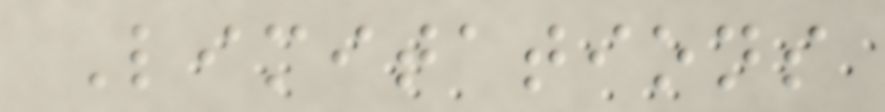Limitations
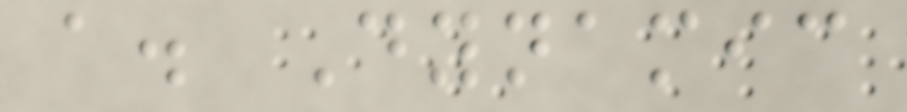a. Dynamic
